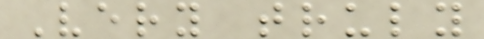Very truly
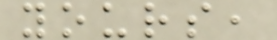yours,
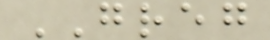GREG
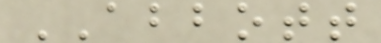ABBOTT
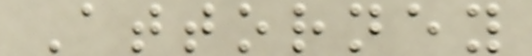Attorney
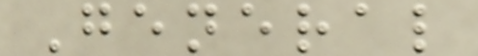General
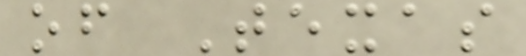of Texas
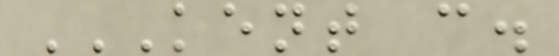KENT C.
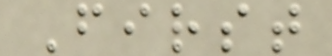First
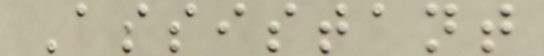Assistant
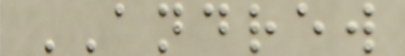ANDREW
